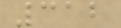312
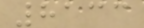8133
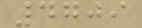4709
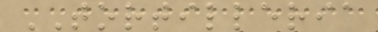TORTILLERIA
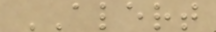ALERT
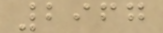2967
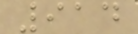914
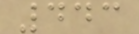443
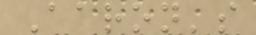Aaron's
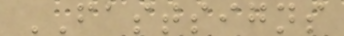FASTSIGNS
